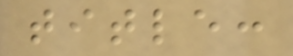title:
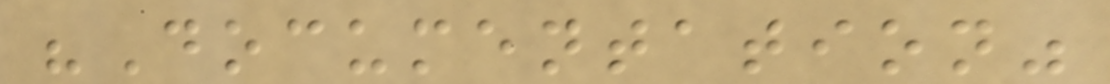"Documentation"
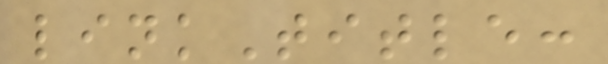linkTitle:
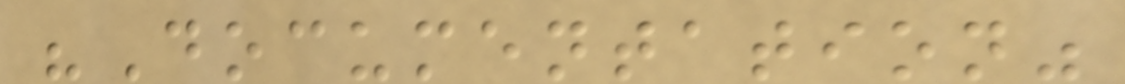"Documentation"
